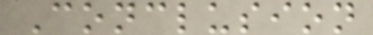Conclusion
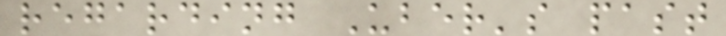regarding Uber's past
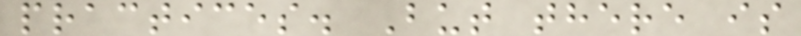practices. But there is
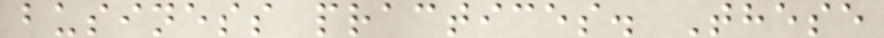business practices. These
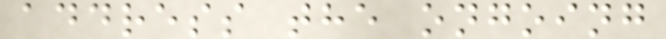address the ongoing
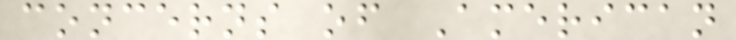concerns of American
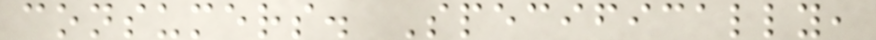consumers. Specifically,
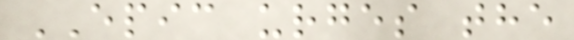EPIC urges the
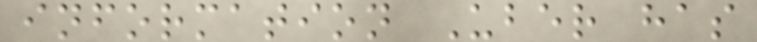information Uber has
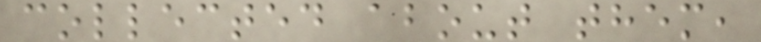collected about them,
